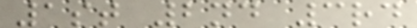1st 2nd 3rd
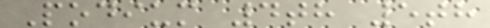Podium 4th 5th
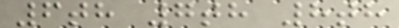6th 7th 8th
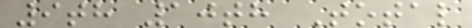9th 10th Total
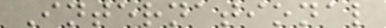International
